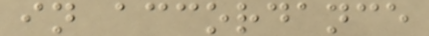in accordance
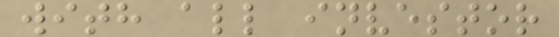with all investor
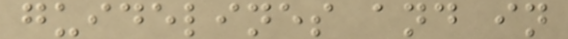guidelines and in
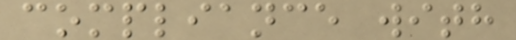compliance with
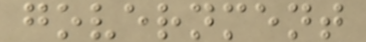government
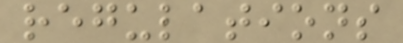regulations
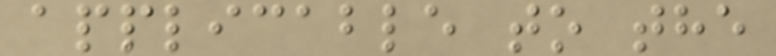applicable to the
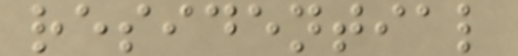residential
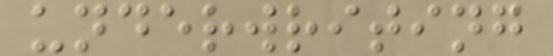underwriting
